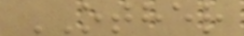OTHER
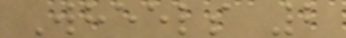Wheels 2
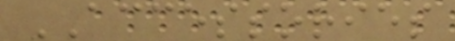ACCESSORIES
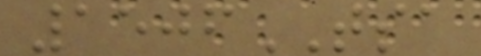1506TSA
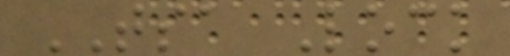TSA Lock
